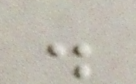.
